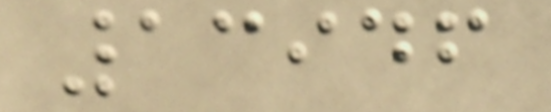13946
